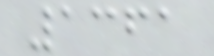1361
